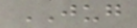JUG
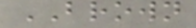BROWN
